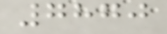7870
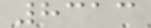8313
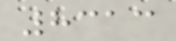8313
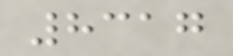8317
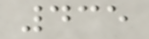435
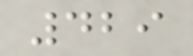429
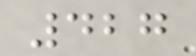427
